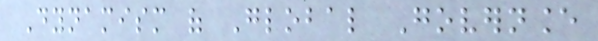Dynamism of Global Governance
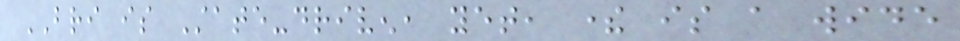BRI is State-driven, yet, there is a wide
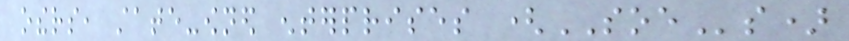others, state-owned enterprises (SOEs)
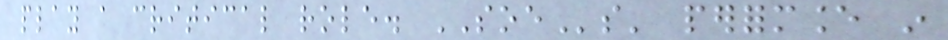play a critical role. SOEs' performance in
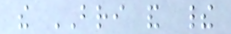the BRI and their
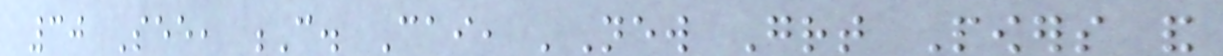30 See, C. Cai, 'New Great Powers and
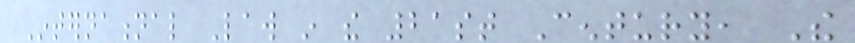International Law in the 21st Century, The
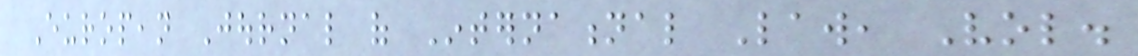European Journal of International Law, Vol.
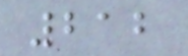212
